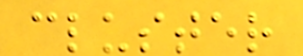cluster
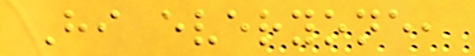Hi everyone,
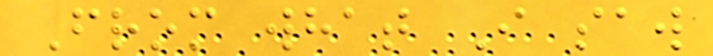From what I saw
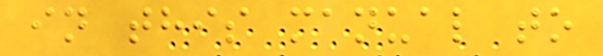in this manual to
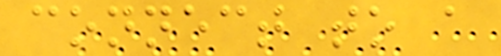connect to a
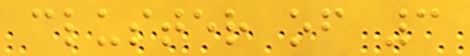cluster of 3
